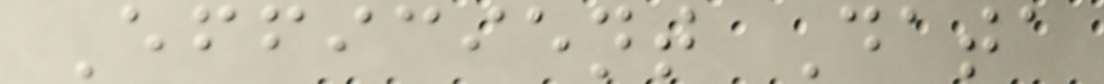Efficient Data
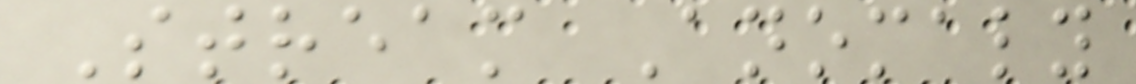Stream Anomaly
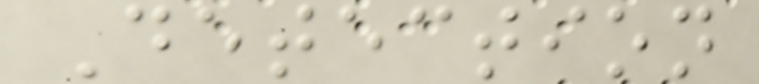Detection
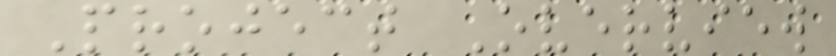Project Overview
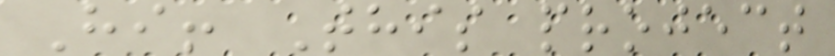Hi! This project
